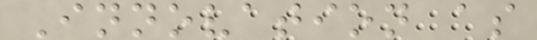Innovation as
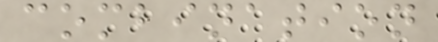combination
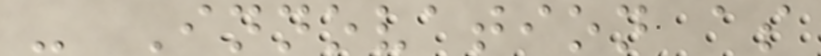- Innovation as
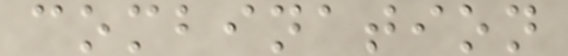combination
